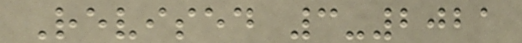Revised 3-2021
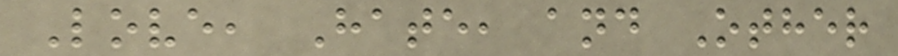Love, Hate, and Other
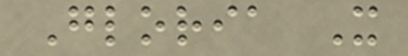Gloria X
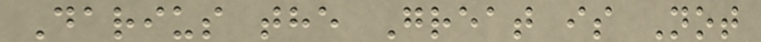Darius the Great is Not
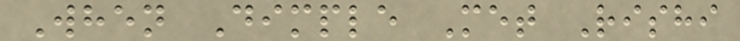When Dimple Met Rishi
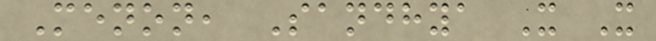Menon, Sandhya X X
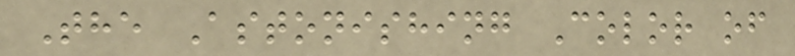The Astonishing Color of
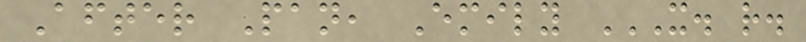After Pan, Emily X. R.
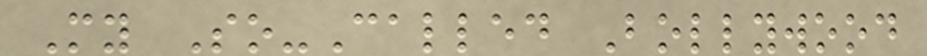My So-Called Bollywood
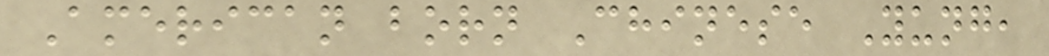American born Chinese Yung,
